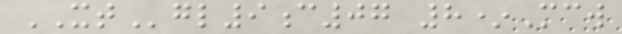XTgl9c07 8*Mcw
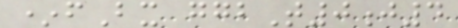*fBx ggbT0j4
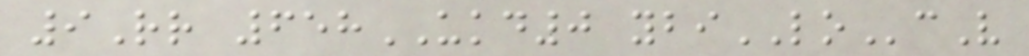9Rr 658UKD0 ybiLOcV
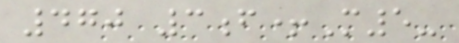470 3f+M5-
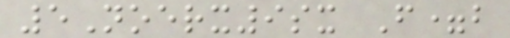5Noerx9sx F=b
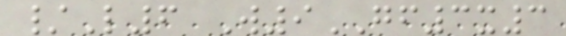/L6 W9GF3x3
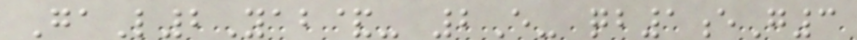GaL2Yab&- 2E- qb1eG3
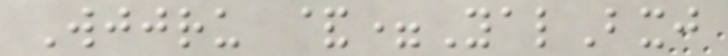Wjjru &=YalBxj
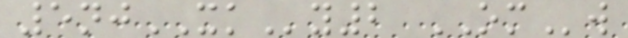5njXKy2 OMw
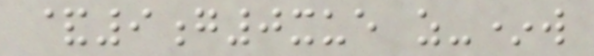&9g0xue z-*w
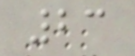23
